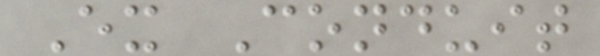Ex Conduit
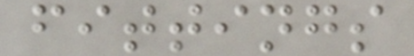fittings
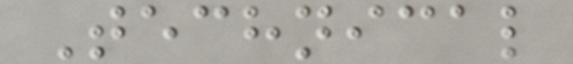Technical
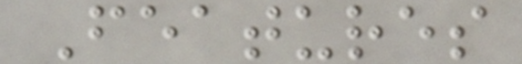Features
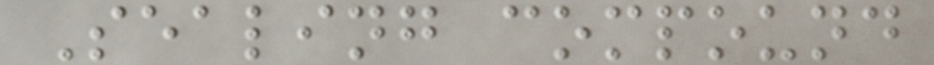Sealing compound
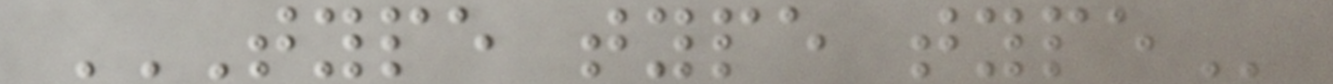TYPE TYPE TYPE
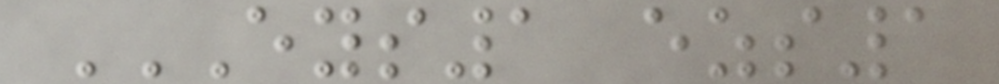EYS1 EZS1
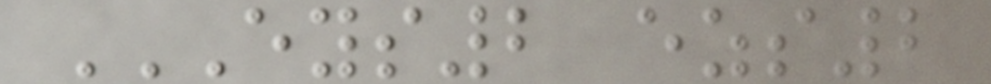EYS2 EZS2
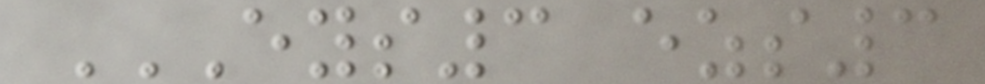EYS3 EZS3
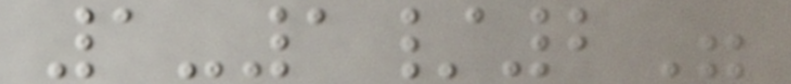1-1/2"
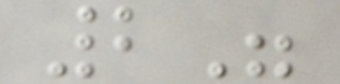2"
